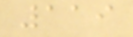119
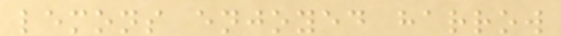lemons enjoyed harrow
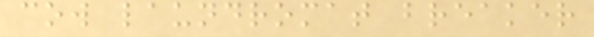cow laundromat breaker
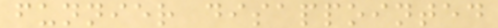funnier disappointed
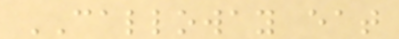CALLOWAY eat
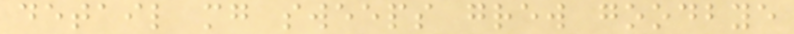detail mg sweeps grew goodbye
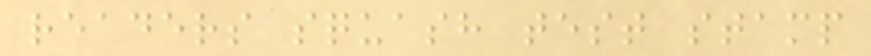readers squash test stamp
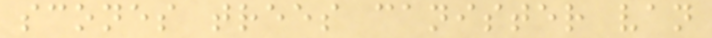scones trees canister van
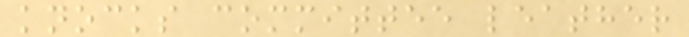knocks committee leather
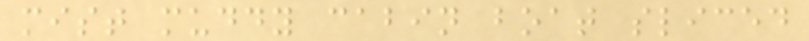mist muddy cabin boat sliced
